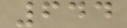644
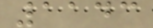1143
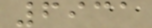6931
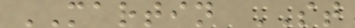MARTIN ST
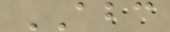ABC
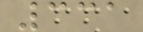331
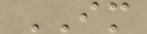IM
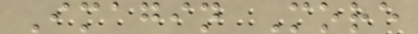Imagin More
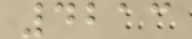4213
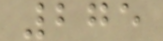275
